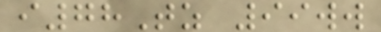i78Tz 99ww
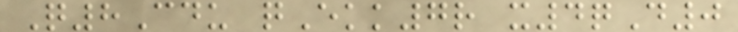Q8Cdu qEkk7r x4qD0
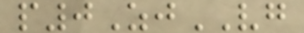p0ZjVG
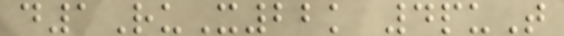d1RuX22k 4puT
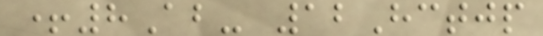+8Ab- 12Hctjp
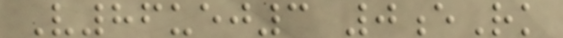V86uej3 0eRk
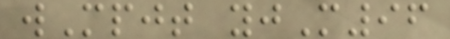wMpjt yjM96
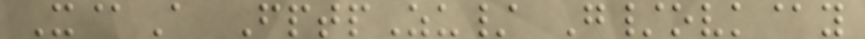X@A FptpZu/ G/ovk@y
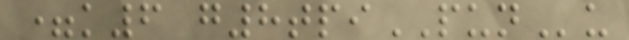=k6 g8tpiPUNu
